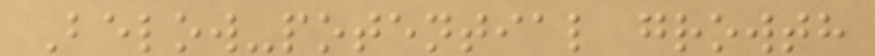Below-potential growth
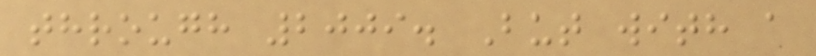through 2009. But with a
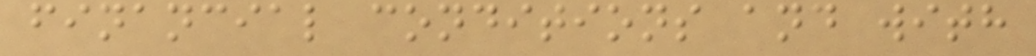financial conditions and with
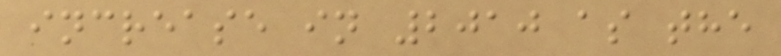increase in 2010 as the
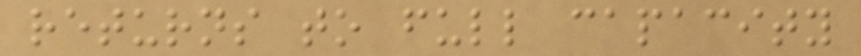returns to full capacity
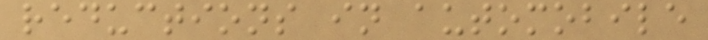reductions in automobile
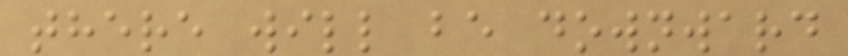there will be downward
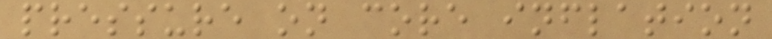pressure on core inflation
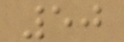50
